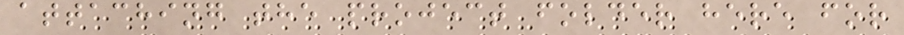attaching the project folder here for
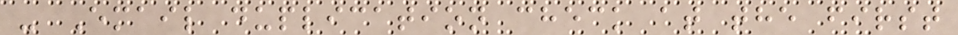- Email duplication check at the first
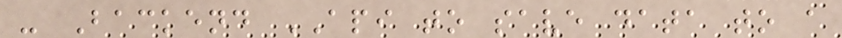- Backend API to save data to a
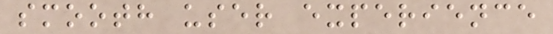smooth user experience
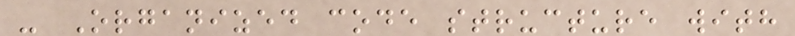- Organized code structure with
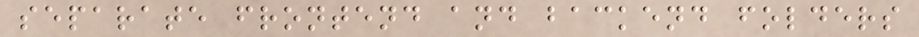separate frontend and backend folders
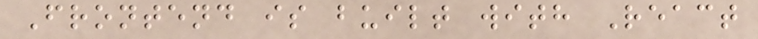Frontend is built with React
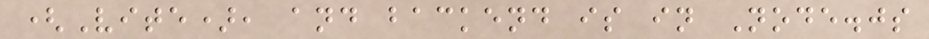(Vite), and backend is in Node.js
